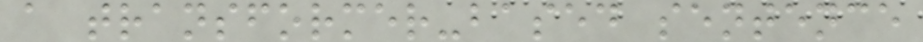a transformer-based sentence
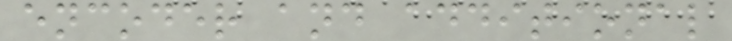encoder and additional
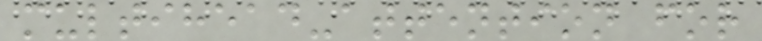multihead-attention for
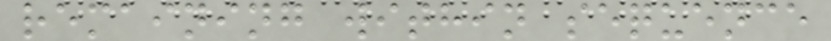remaining within sequence
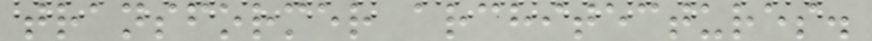transformer architectures.
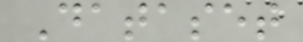Dataset
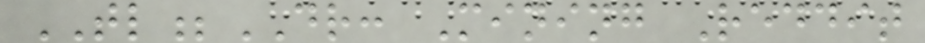TL;DR: Mining Reddit
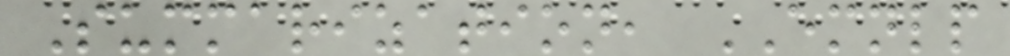Summarization, EMNLP
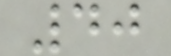40
